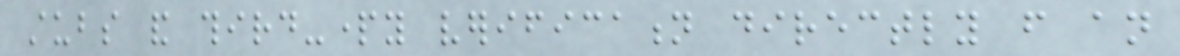stubs and third-party verification directly from an
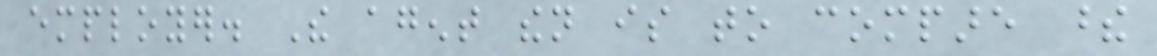employer. The agent then is to compare these
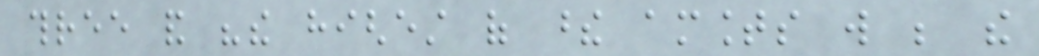three and "the highest of these amounts will be the
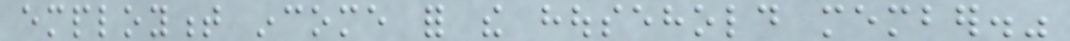employment income for the household member."
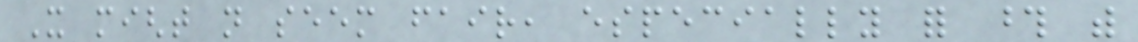It might not seem fair, especially for those with
